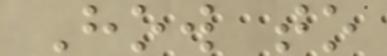How to
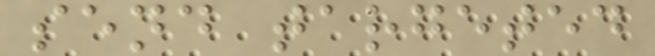send targeted
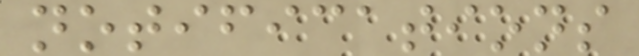notifications
